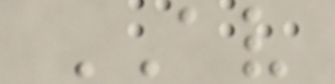AV
